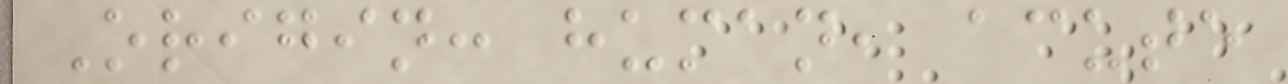Origin: human, acute
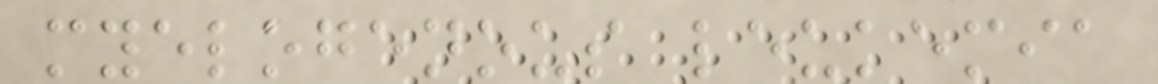myelogenous leukemia
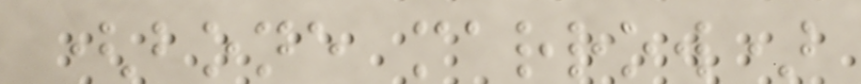(bone marrow)
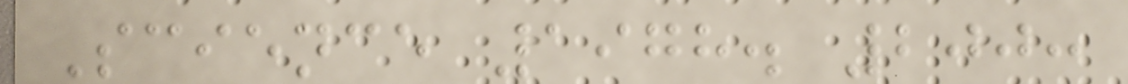Science 1978. 200:
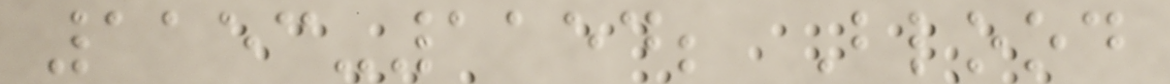1153-1154; Blood
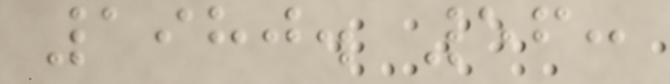1980. 56:
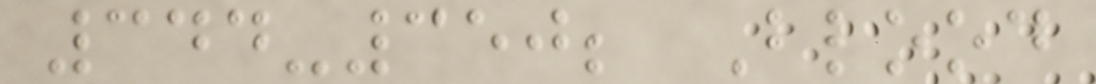344-350; Blood
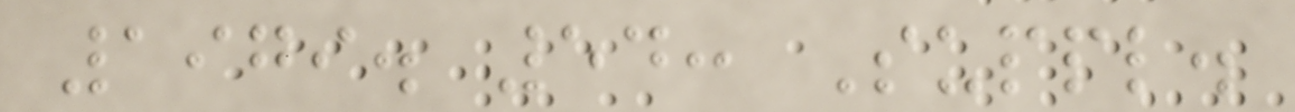1979. 54: Suppl.
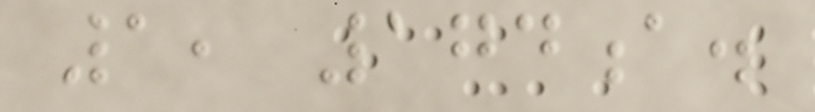1, 174a.
